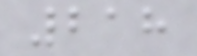218
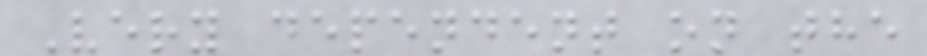Very dependent on the
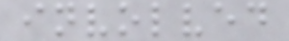involved
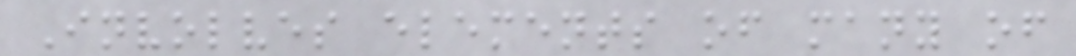Involves elements of many of
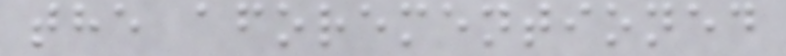the aforementioned
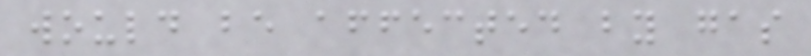would be affected by gas
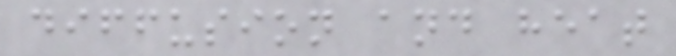diffusion and heat
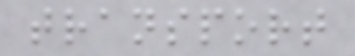transport
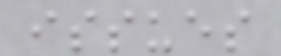issues
